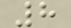8
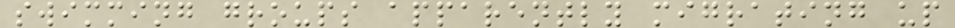swimming groups apparently migrating up
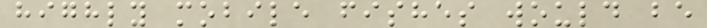highly mobile fishes would be
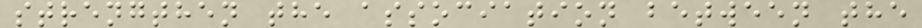strengthen the association between the
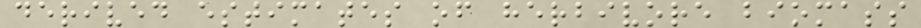derived estimates of herbivore biomass
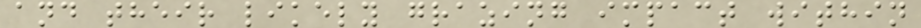and their likely grazing impact within
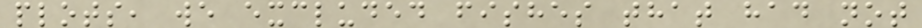plots, we excluded fishes that had not
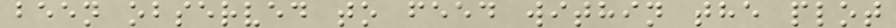been observed to feed within the plot
